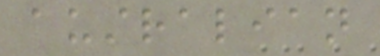australian
